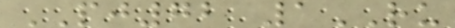PJ72 1RU
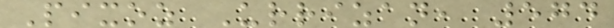Pixoz Urrizan, 574
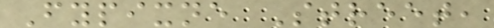Fypixne Street,
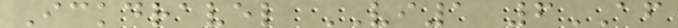Ickdravel VI1 6AF
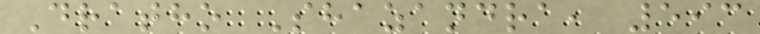Dratho Shazandra, 593
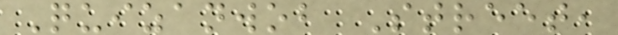Quizanwob Street,
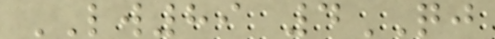LW89 4QJ
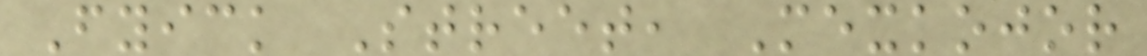Fyick Street, Mexkojor
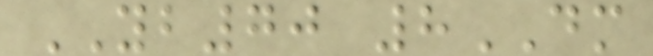YB70 8DM
